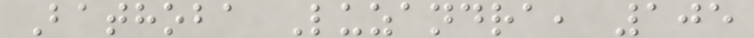Bathoba Luzandra, 105
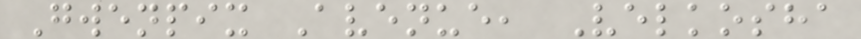Gwenpix Avenue, Velkosha
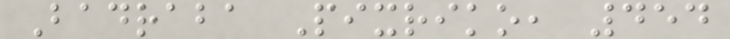Badraba Pixriko, 454
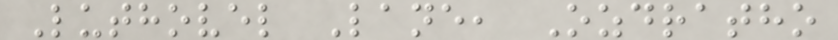Luthovel Lane, Ozdratho
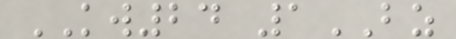KW24 1BZ
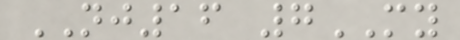NJ16 7MY
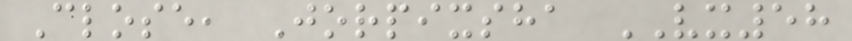Close, Jorpixsha VX58
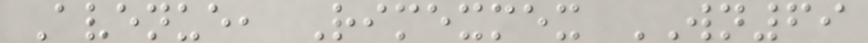Avenue, Rimexmex WN69
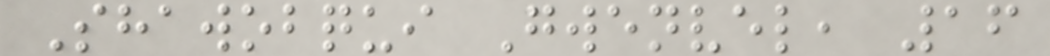Shawobqui Gwenvel, 16
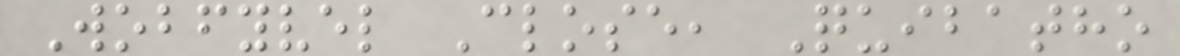Wobfyvel Close, Quibatho
